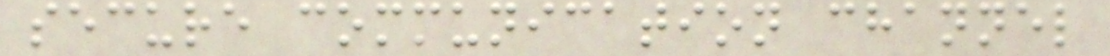secure communication channel
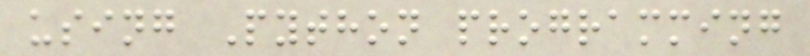using Python programming
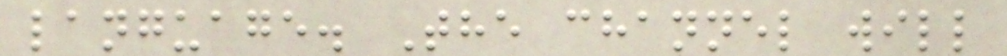language. The channel will
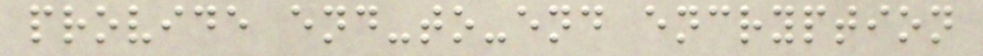provide end-to-end encryption
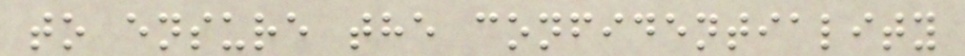to ensure the confidentiality
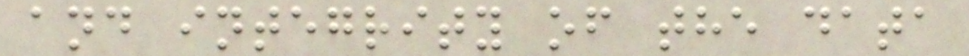and integrity of the data
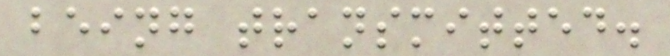being transmitted.
